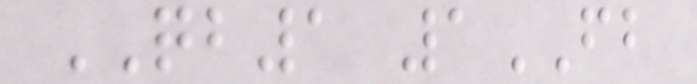QB1 1FB
